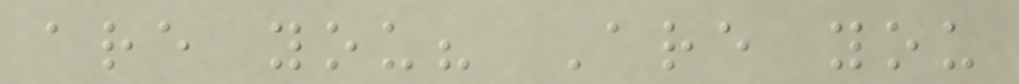are you? Are you
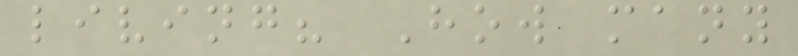living? How many
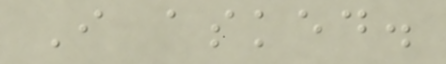I asked.
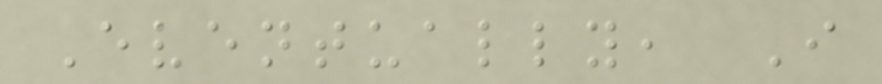Eventually, I
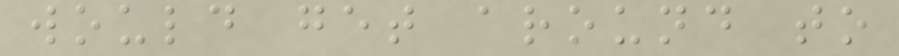would get around to
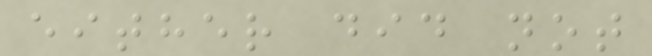either did not
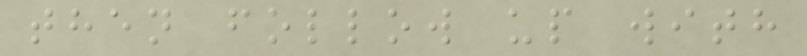then follow up with
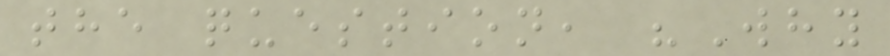the question, "Why
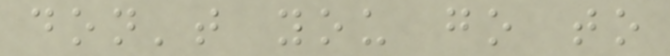don't you go to
